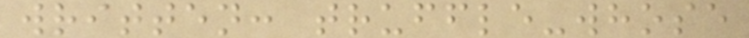written: truffle-whose
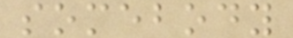somebody
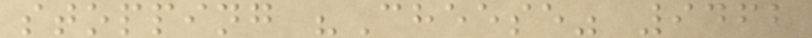stopping "Cheese" 9462
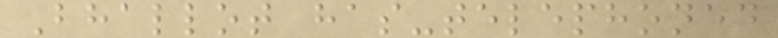Bhallot has-telephoned
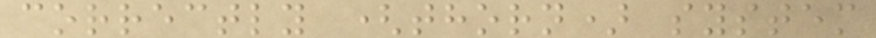correctly (thorn) system
